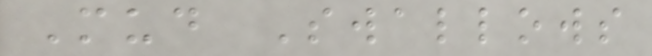Mud Swallows
